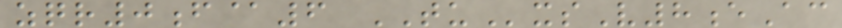zqr0f@6 TUxsV8eAc
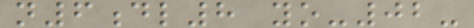n6dl8 yo-02-
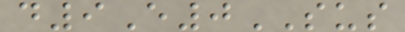d9E0SUS
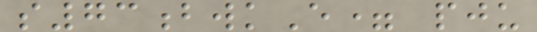s73bwkE= pju
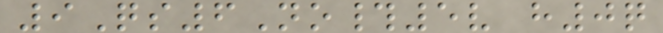9Qs6No#5v h0q
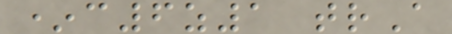*c6z1 trA
